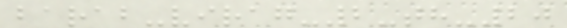barab-virag-2-th-20
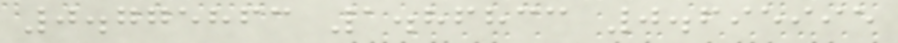0.775863 1.86833 0.695995
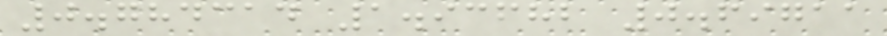0.784314 1.93682 0.69711
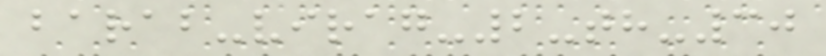barab-virag-2-th-30
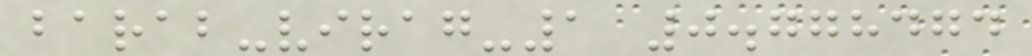barab-virag-1 0.778474
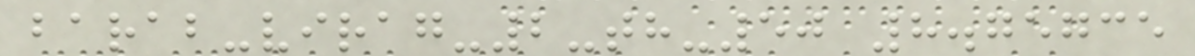barab-virag-2-th-50 8.75735
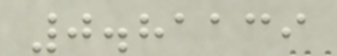0.81139
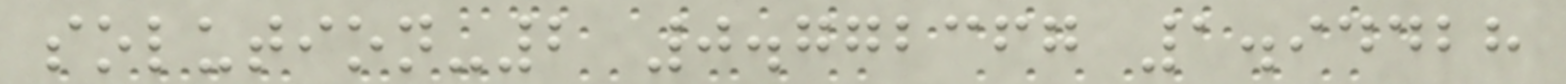solution-2 0.772367 1.94428
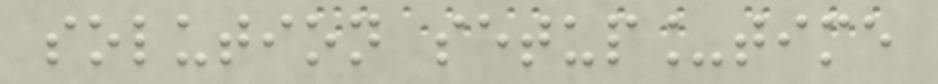solution setup_time
